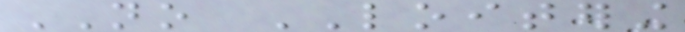NO LOITERING
